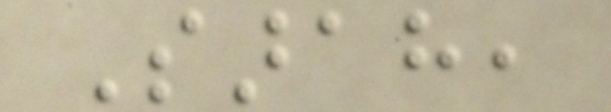Sarah,
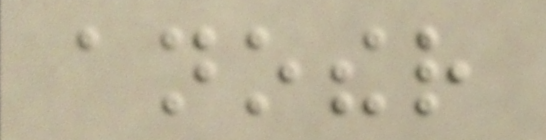another
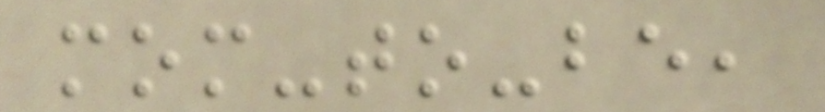mom-to-be,
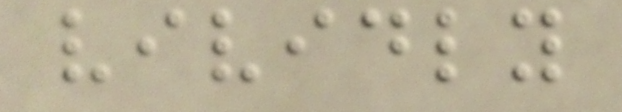vividly
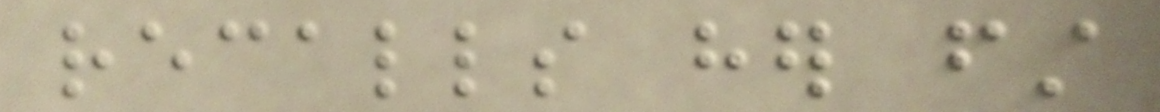recalls her first
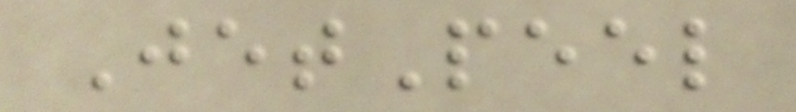JetPeel
